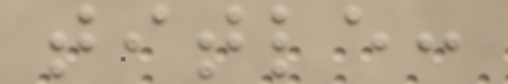title:
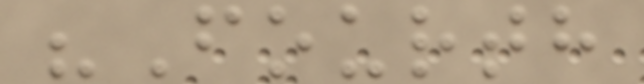"Fourth
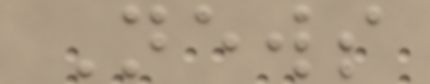News
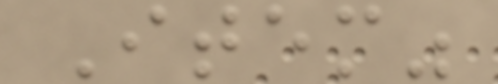Item"
